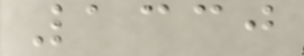1330
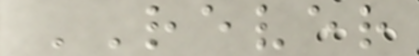REVER
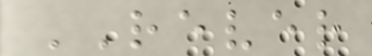REVER
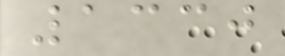1330
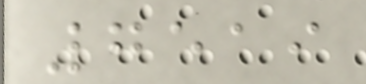7519
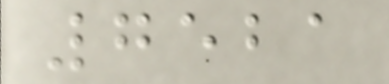7521
